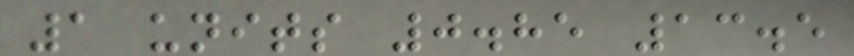1 units 0.85 13.5
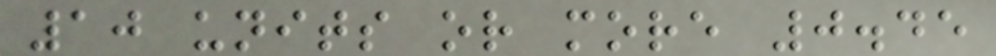10 units or more 0.45
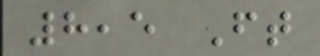8,5 Ft
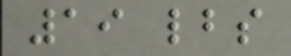19 lbs
